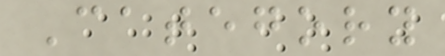Category
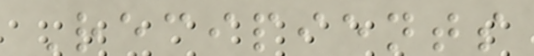Recipients
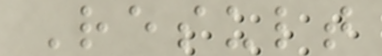Result
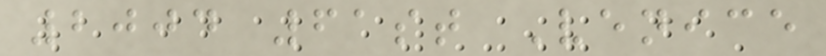2004 61st Venice
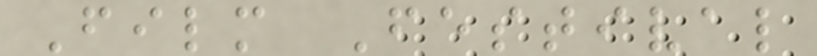Film Festival
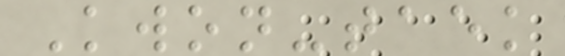Kwon-taek
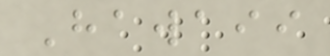Hawaii
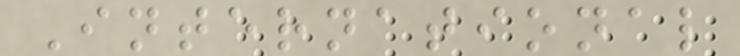International
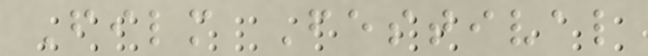Film Festival
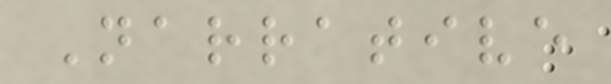Narrative
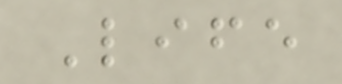Life
